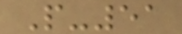P-51
